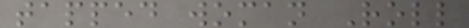tapped woman Roll
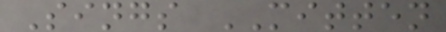Sings MITTEN
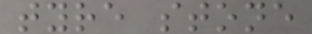tyre stone
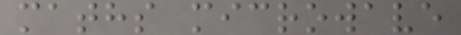maths microwave
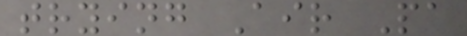trying Air Pa
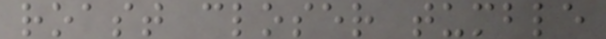roast closer tumble
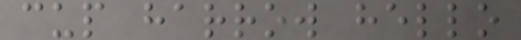cup harrow hello
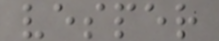vesper
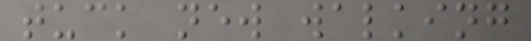tuck new walking
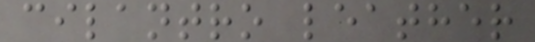cilantro leather
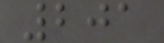201
